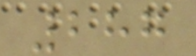287
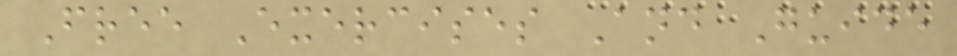Free Exercises And Guide
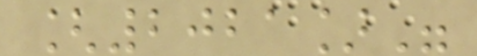[2021]"
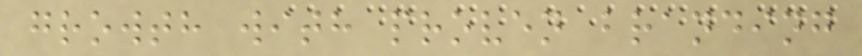growth with proven branding
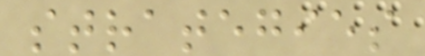strategies
